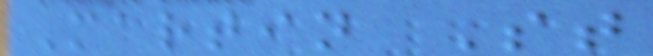Martin St
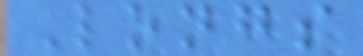Longs
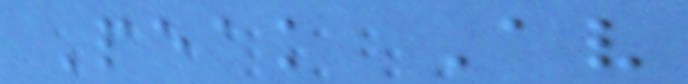Peak Av
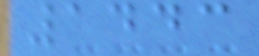1443
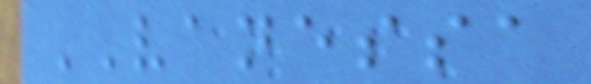VANESSA
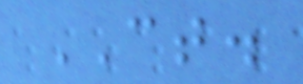CT.
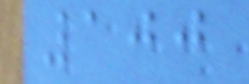100
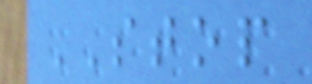STOP
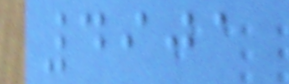4901
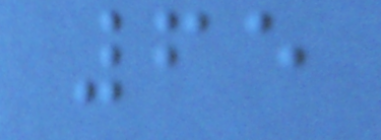65
